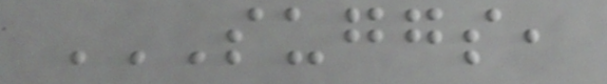SUGGS,
